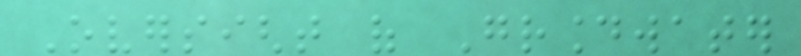Oversight of Groundwater
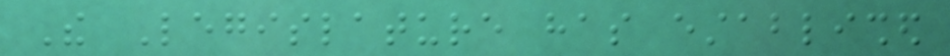The Legislature has established
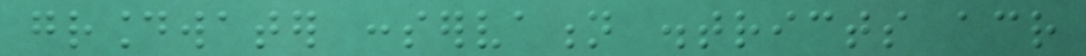groundwater conservation districts across
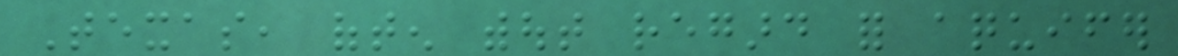Texas, often without regard for aquifer
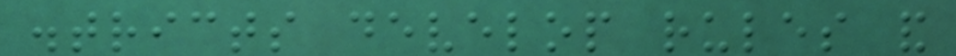districts develop rules and
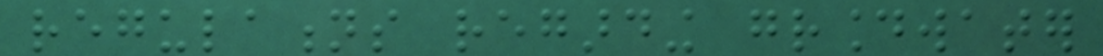regulations regarding groundwater
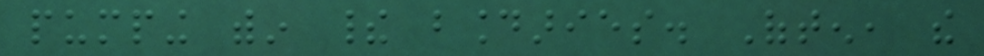pumping within their boundaries. Often, the
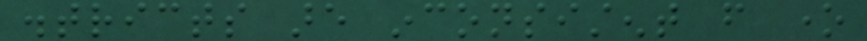districts are inconsistent from one
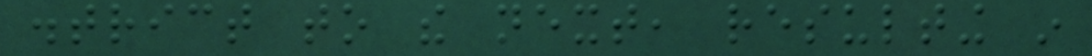district to the next, resulting in
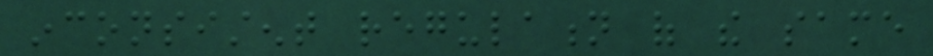inconsistent regulation of the same
